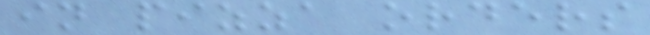in pizza orders
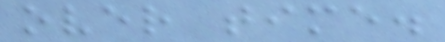over time.
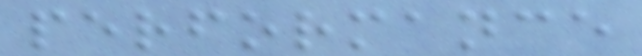performance
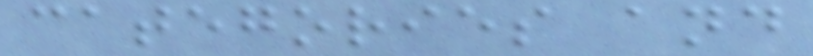categories and
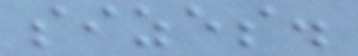sizes.
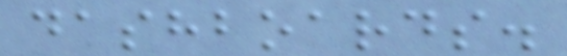dashboards.
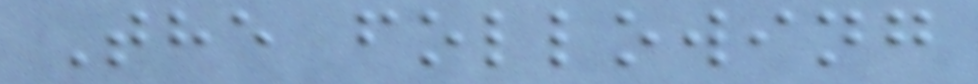The following
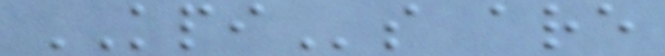KPIs are
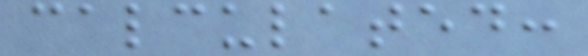calculated:
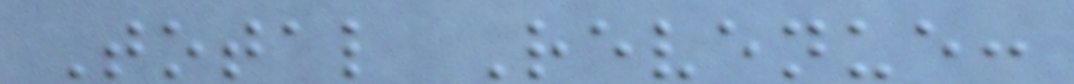Total Revenue:
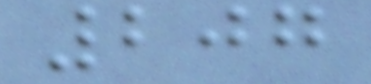207
